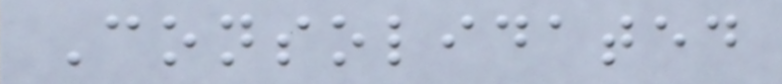Consolidated
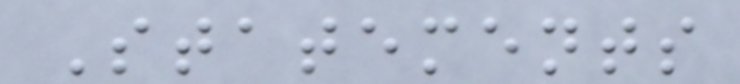Statements
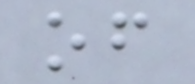of
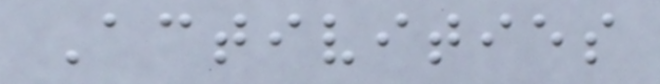Activities
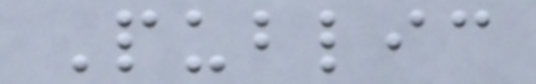Public
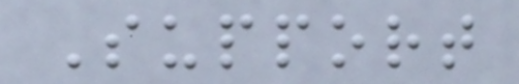Support
